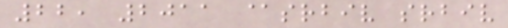22, 2011 @srbiv srbiv
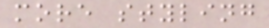more styling
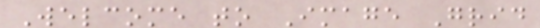Welcome to Image Grid
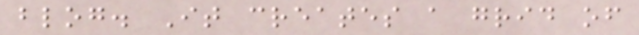blog. It creates a grid of
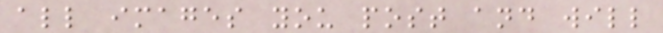all images you post and will
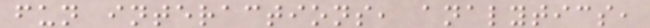fun interactions, analytics,
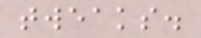tweaks.
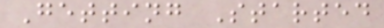Getting Started
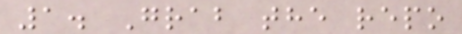1. Grab the repo
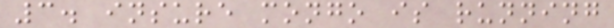3. insure mongo is running
